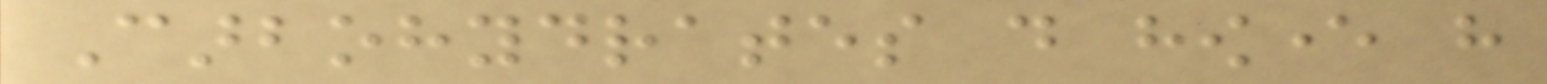Carbohydrates do however have
